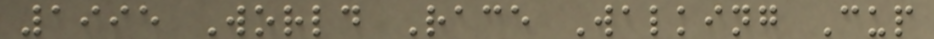1995 World Race Walking Cup
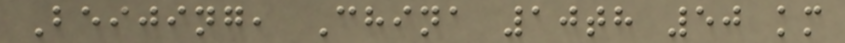Beijing, China 10th 50 km
